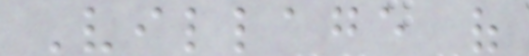Village of
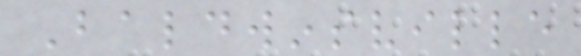Baldwinsville
